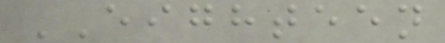EIGHTEEN
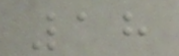18
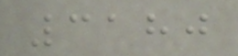3180
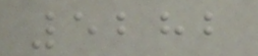5282
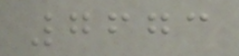7673
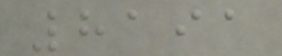8191
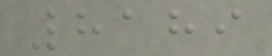8189
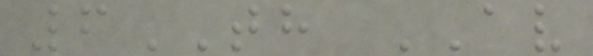6TH AV
